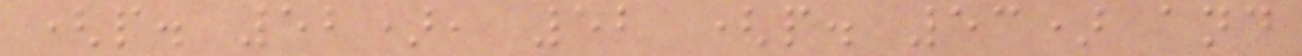(p. 52), 52 (p. 53) and
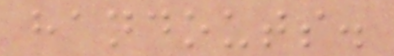handouts.
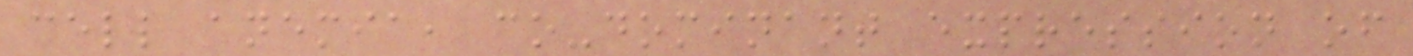cell anemia, co-dominant expression of
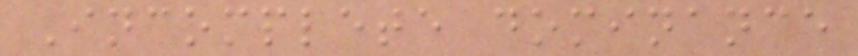Incomplete dominance
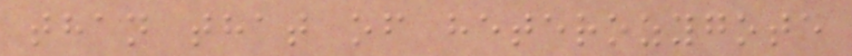than that of heterozygote
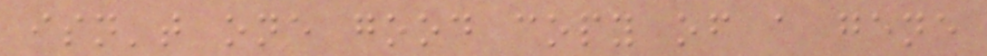isn't one good copy of a gene
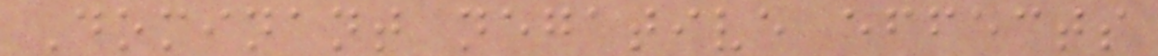Dominant negative effects
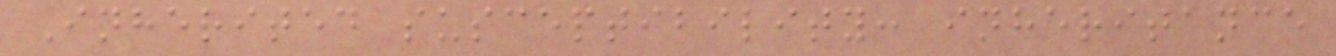Inherited susceptibility: inheritance
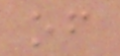of
